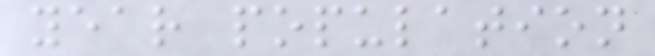year population
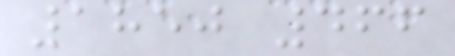1850 466
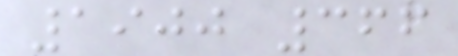1900 366
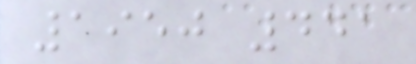1950 441
